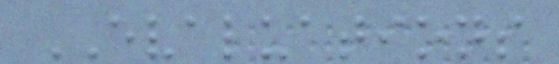EVALUATIONS
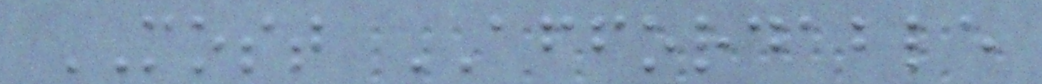MOST AFFORDABLE
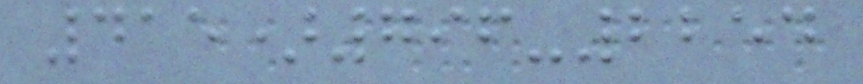415)796-2254
